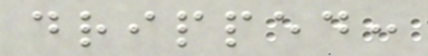dripped:
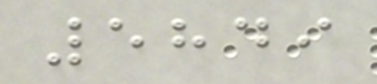5849
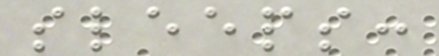sleeps:
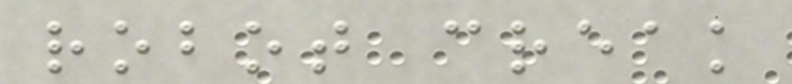robot creak
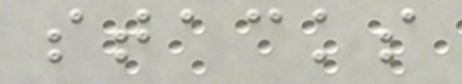stacks
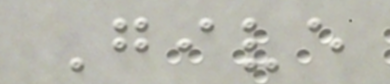Give
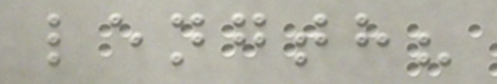length?
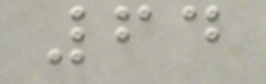64
